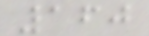160
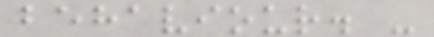behaviour. -
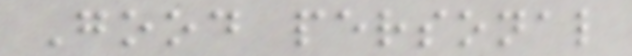Good personal
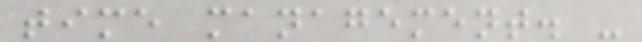time management. -
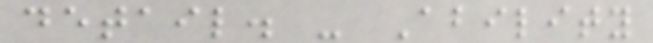detail. - Ability
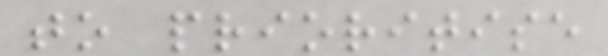to prioritise
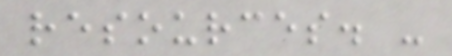resources. -
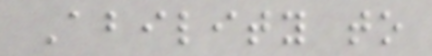Ability to
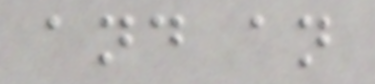and an
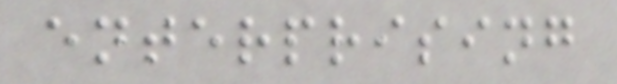enterprising
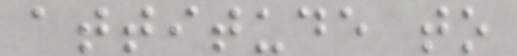attitude to
